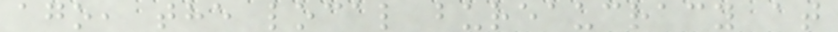ago, the local bureaucracy at
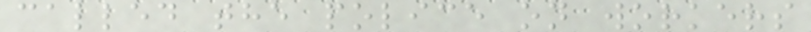called the police on workers
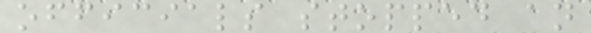officials stopped an
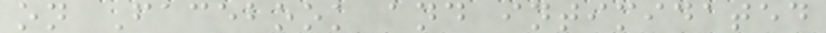on Facebook and intimidated
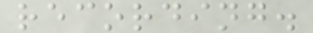recording.
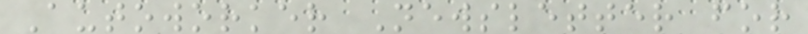Autoworker Newsletter for
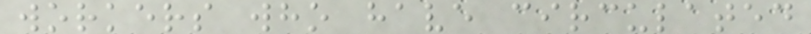workers who have circulated
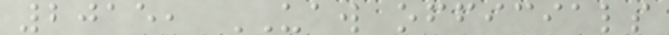2015, UAW officials
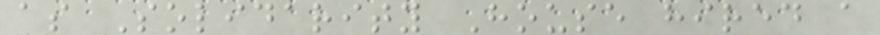as Solidarity House hired a
